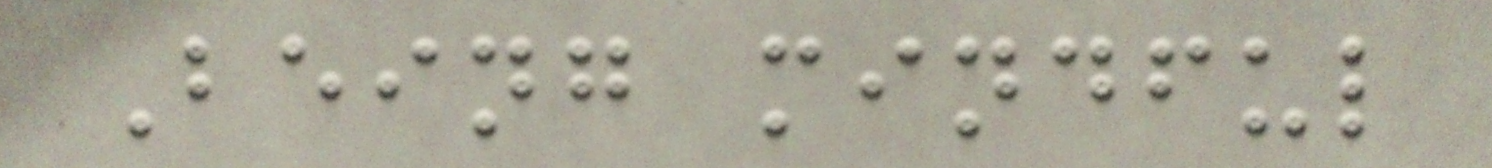Being mindful
